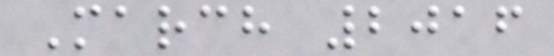March 2016
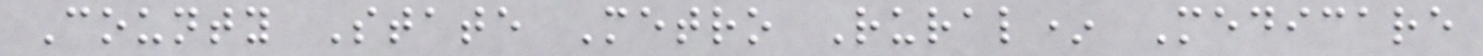County State Metro Rural* Medicare
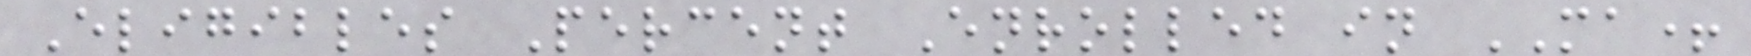Eligibles Percent Enrolled in MA+
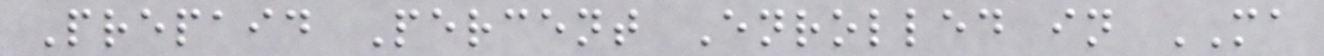Prepaid Percent Enrolled in MA
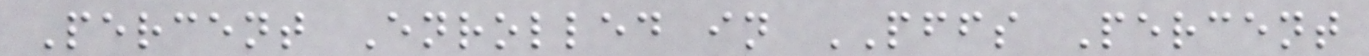Percent Enrolled in PFFS Percent
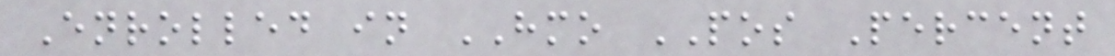Enrolled in HMO POS Percent
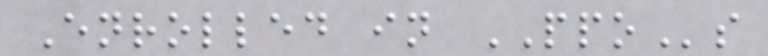Enrolled in PPOs
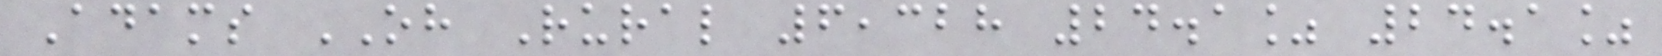Adams OH Rural 6,328 24.1% 24.1%
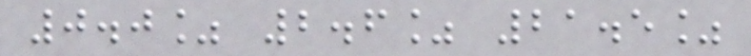0.0% 2.6% 21.5%
